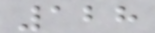128
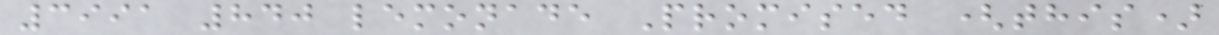3991 840 lemonade Promised (this)
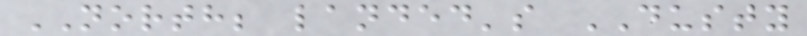NORTH; landed's DUSTY
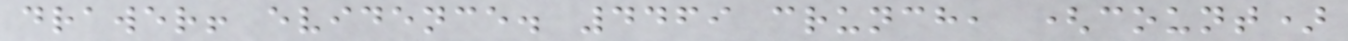drawer! evidence. 4469 crunch, (count)
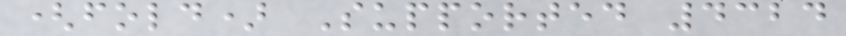(fold) Supported 4324
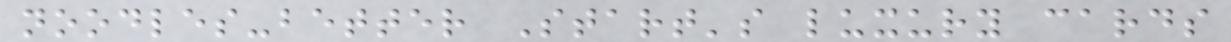noodles-better Start's luxury cards
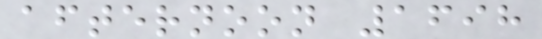afternoon 1698
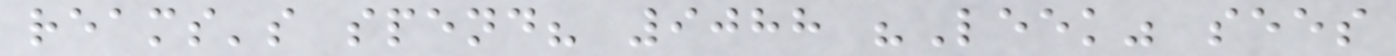reams's spend? 9088 "Leek" sees
